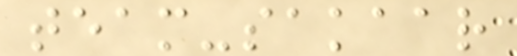team-sakaar
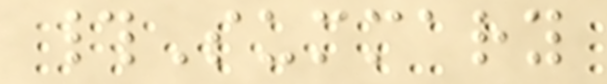#Summary
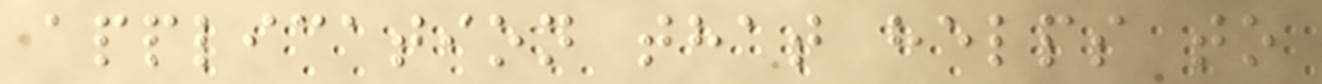application that helps to
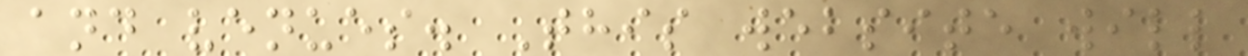and venues. This website will
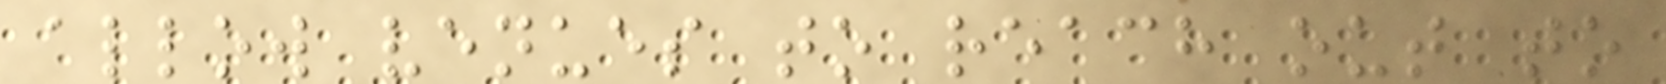allow venues to reach out to
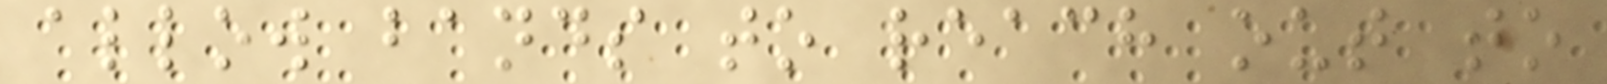allow bands to reach out to
